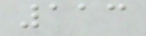113
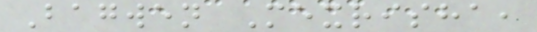Bagwen Mexrisha,
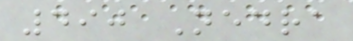490 Nedra
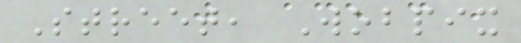Street, Wobpix
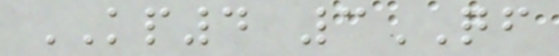KP4 3QF
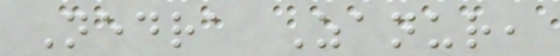Nedra Zanur,
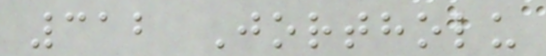312 Jortholu
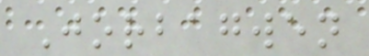Jorbagwen
